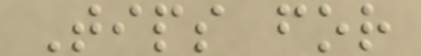Tips for
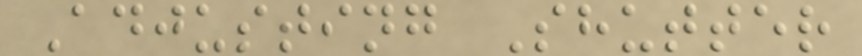Adjusting Shutter
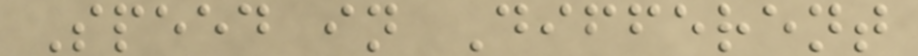Speed in Different
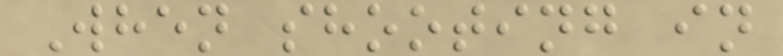When shooting in
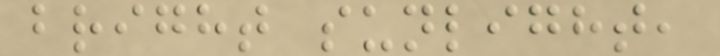bright sunlight,
